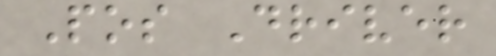Pos Driver
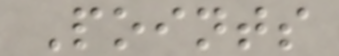Points
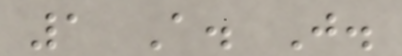1 A. J.
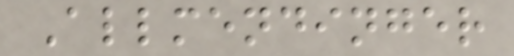Allmendinger
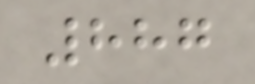887
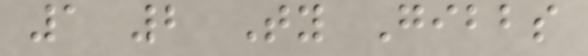1 2 Ty Gibbs
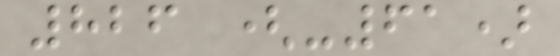826 (-61)
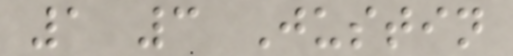1 3 Justin
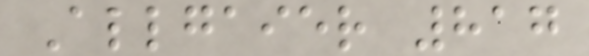Allgaier 817
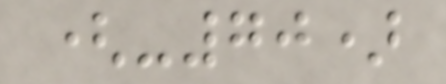(-70)
